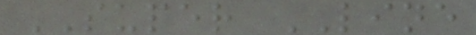SUPER LINE
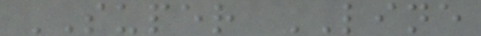SUPER LINE
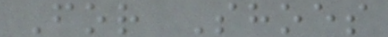For Shoes
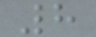8
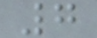7
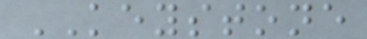KEYSTONE
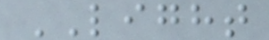LIGHT
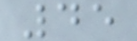45
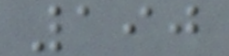190
